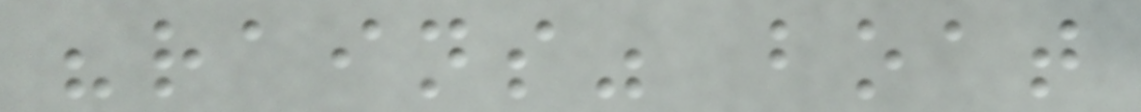"rains" boat
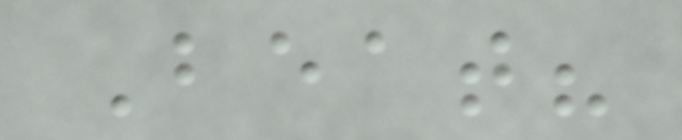Beat?
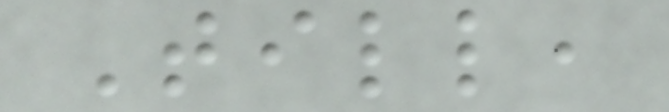Till,
